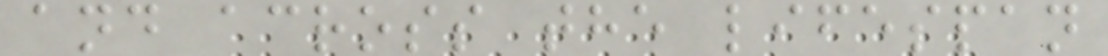and across the lifespan
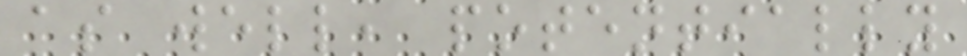as well, potentially
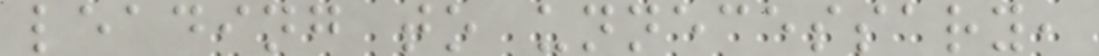leading to unnecessary,
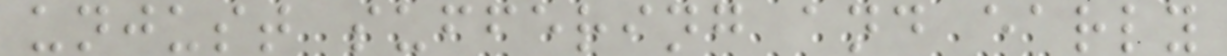unjust suffering and early
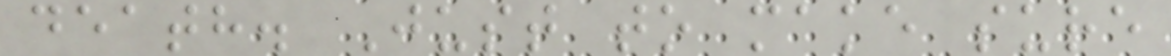death. Just to make sure
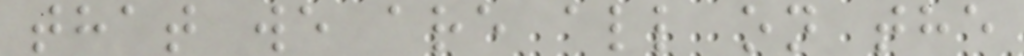that we are all on the
